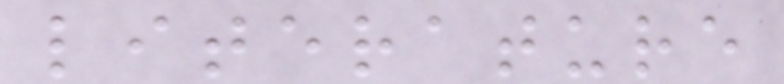literature
